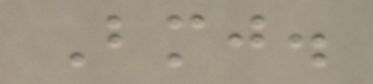Bmj.
